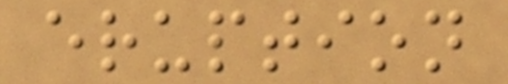eruption
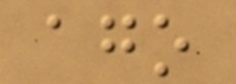ago
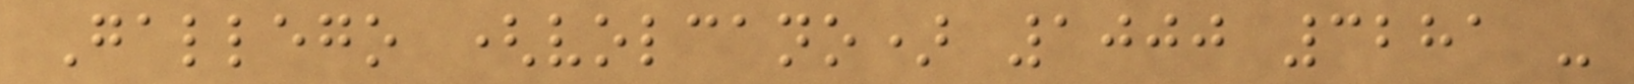Gallego (volcano) 1000 3281 -
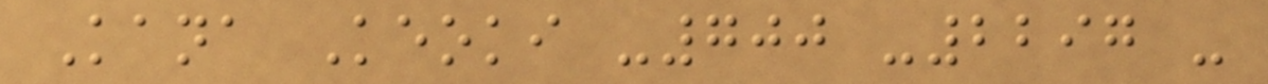Kana Keoki -700 -2297 -
